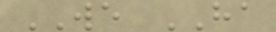WE HA
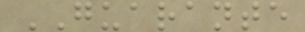GUARANTE
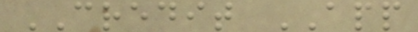CREDIT APP
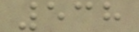538
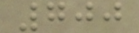700
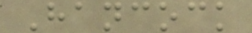Hancock
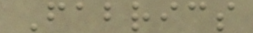Fabrics
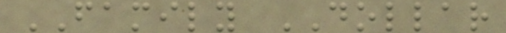FAMILY DOLLAR
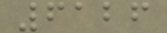6126
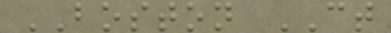BOSTON CT
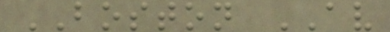BOSTON AV
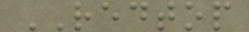REDTOP
